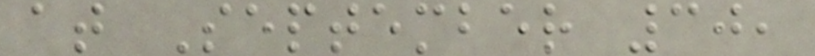at September 30,
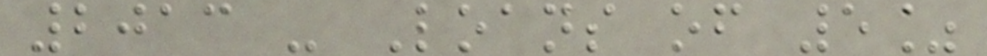2013 - Loans of 5%
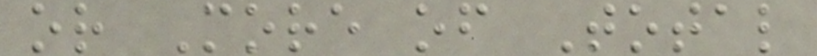or More of Total
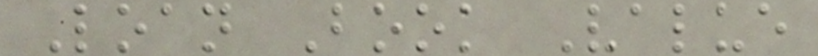Loan Book Value
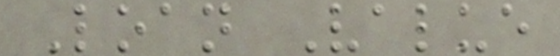Loan Value
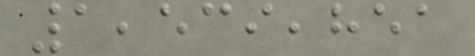1,539,851
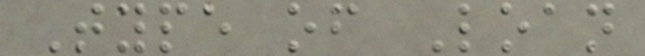Type of Loan
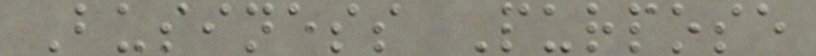Business Purpose
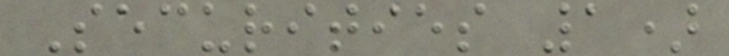Securities 1)
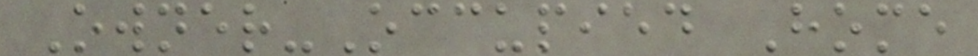Owner-Occupied Home
